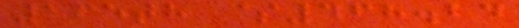165th $468.24
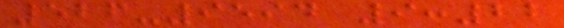526-9594 9:22
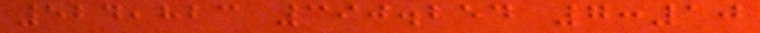524,823 390.254 7:10
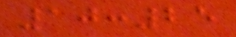10:25
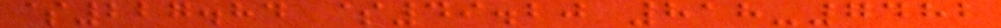$227.84 $49.20 818-7482
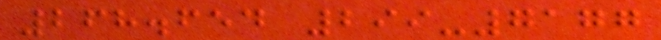268.654 299-7177
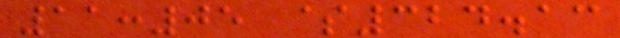11:05 $324.13
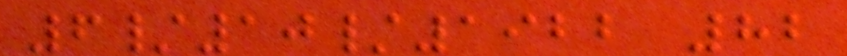6/10/1922 82
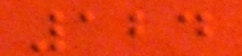124
